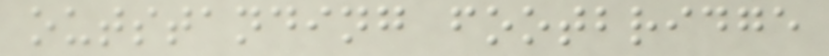outstanding footbridge
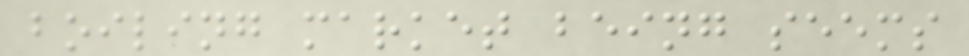boiling market being seems
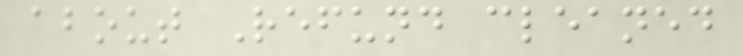about Refund cleaned
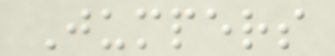Jumpers
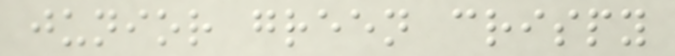junior green crispy
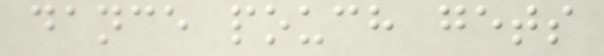dance pouch gets
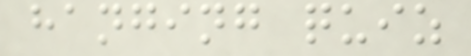hanging quiz
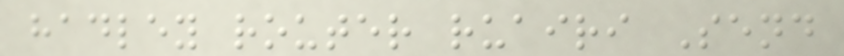hadley router ruairi Send
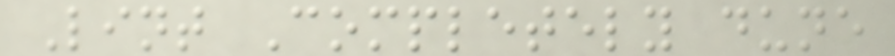Lint Completely dune
